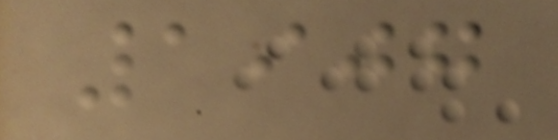1907
